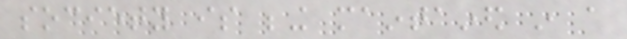society is being maintained in a
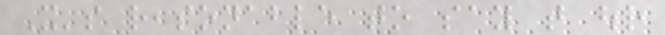It's reasonable to say that our
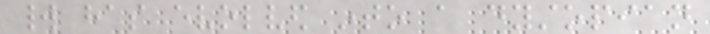world has evolved into a dystopian
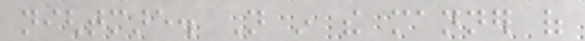nightmare. Not in the manner of
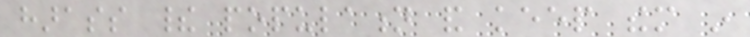harass their population and keep them in
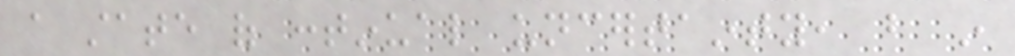a state of continual uncertainty, but in
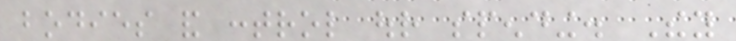bodies and control our spending. They
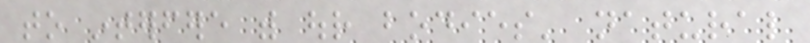to interfere with our bodies' natural
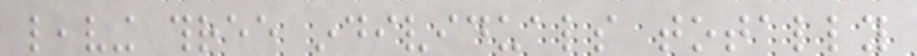leaving three individuals totally
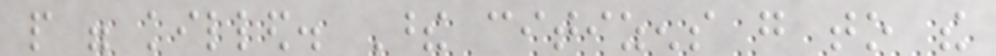people were killed. These citizens go to the
